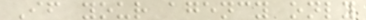If your agency only
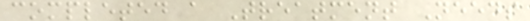completed a Treatment Needs
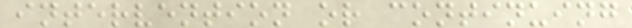intervention or continuing
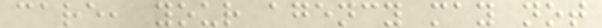care, your agency may not
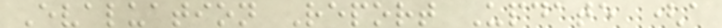Evaluation Report Update (a
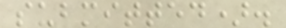submitted).
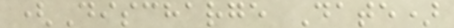(Discharge Date)
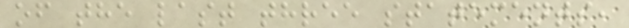of the last three statements,
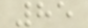85
